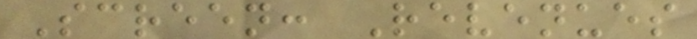Screen: Revenues
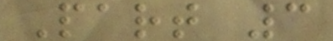Part 3
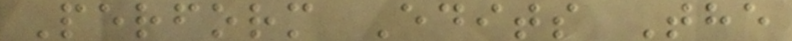Perform Edits The
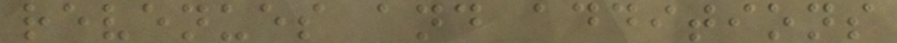revenues and additions
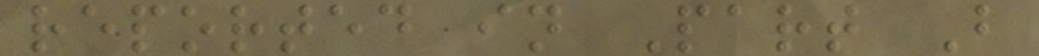reported in Part B
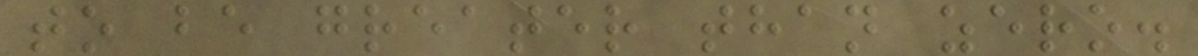to be greater than zero.
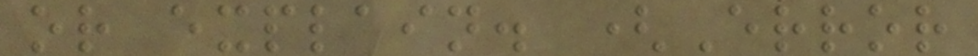or explain. (Error
